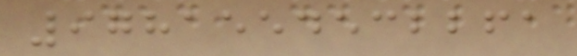9781554532261
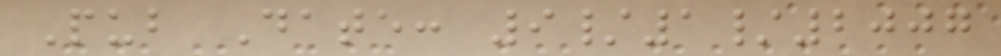Pub Date: 9/1/2007
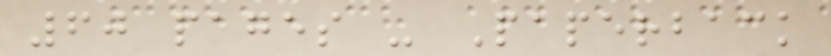60 pages - Paperback
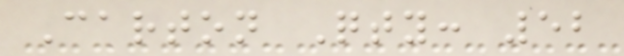Carton Qty: 52
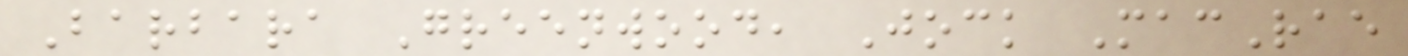Barbara Greenwood, Jock MacRae
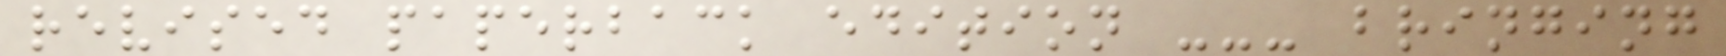revised paperback edition --- bringing
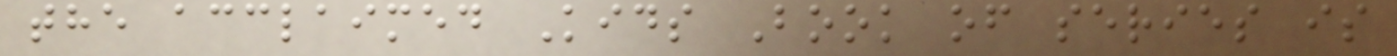the acclaimed Kids Book of series is
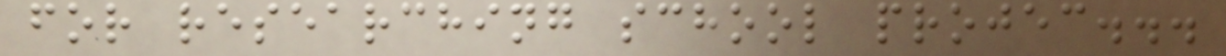for researching school projec...
